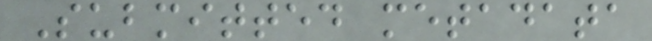Submitted metadata
